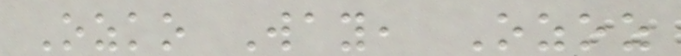Ozko Way, Ozoz
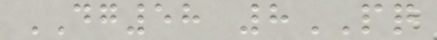DG58 8PQ
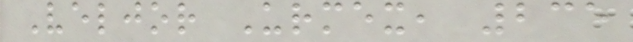Veljor Urmex, 235
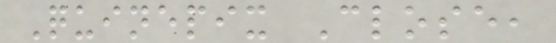Quinepix Close,
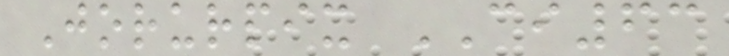Jorurpix CI63
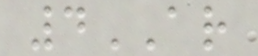4AR
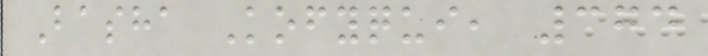Basha Kofyqui, 374
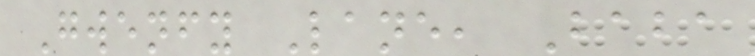Gwenfy Lane, Baba
